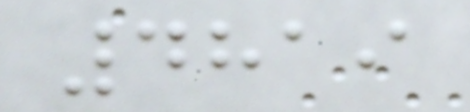4819
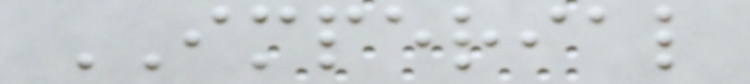IMPERIAL
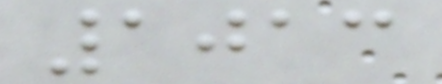1013
